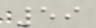59
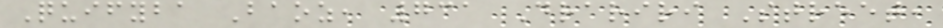Quifyba Baoz, 731 Drariri Street,
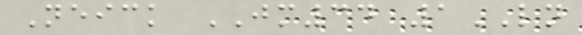Neick JM34 1LN
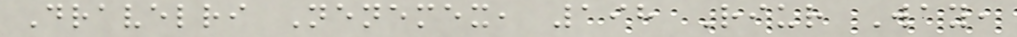Dravelri Nenemex, 198 Riur Way,
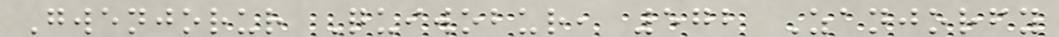Gwenjorur Quiwobur, 572 Zanjorfy
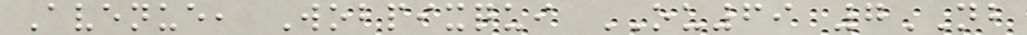Avenue, Wobpixqui OU69 7NB
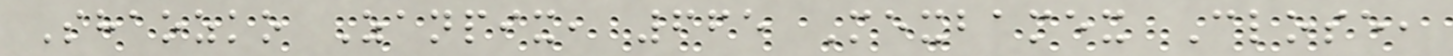Shaozko Zanpix, 665 Mexbamex Close,
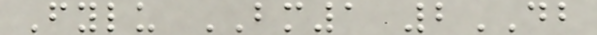Fylu BM1 2DB
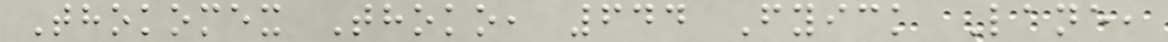Thokomex Thoko, 644 Fyick Lane,
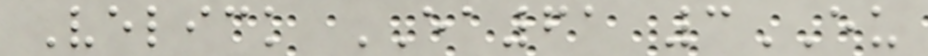Velick EA61 3EU
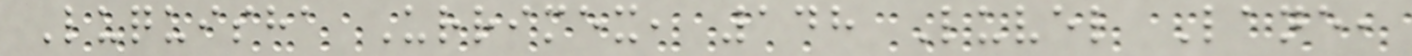Luquisha Urrimex, 148 Luvel Lane,
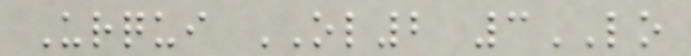Urqui OL2 3LO
